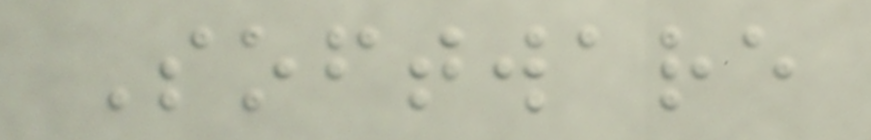Software
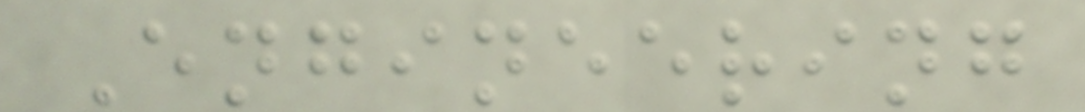Engineering
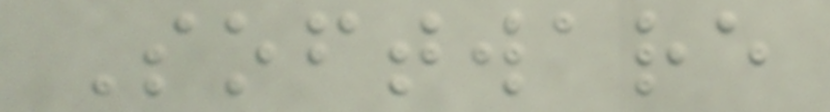Software
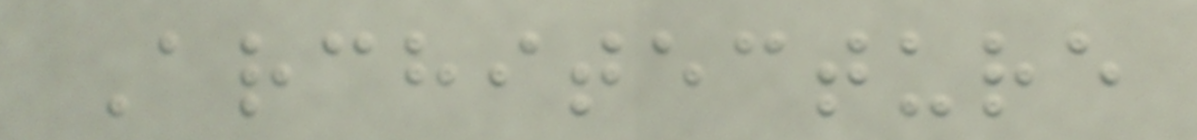Architecture
